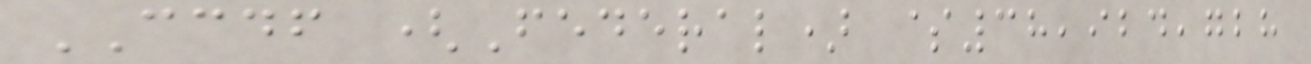CCDF (Federal) $38,924,728
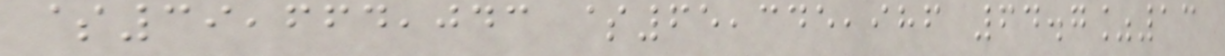$39,664,043 $65,345,986 64.7%13
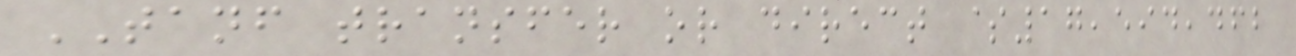TANF transfer or direct $17,594,462
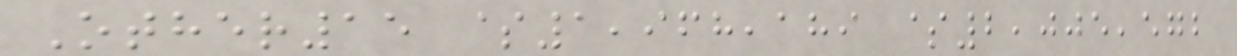Other15 $1,968,189 $2,005,572
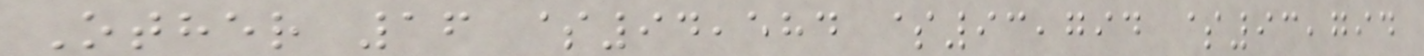Other 16 $94,584 $93,794 $93,794
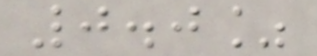0.0%
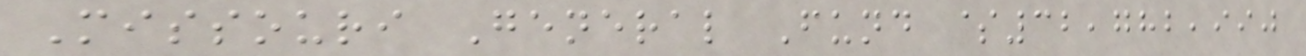Missouri General Fund $32,782,990
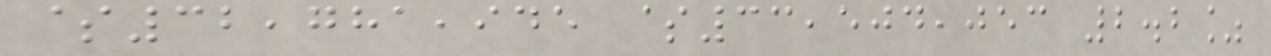$32,781,945 $33,504,053 2.2%
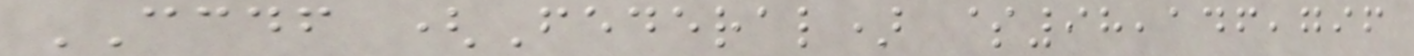CCDF (Federal) $98,146,796
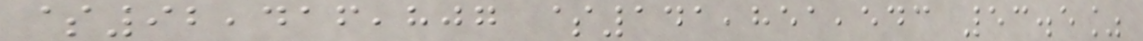$92,416,807 $141,851,543 53.5%
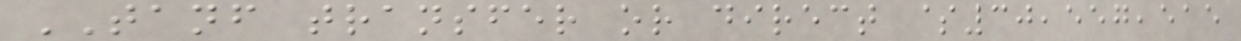TANF transfer or direct $30,557,515
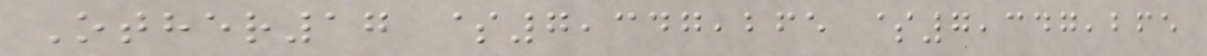Other17 $7,347,265 $7,347,265
